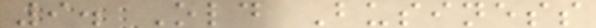9. Old Business
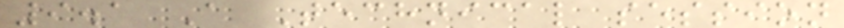9.1 A Technical session
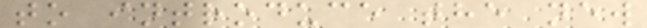to introduce the new
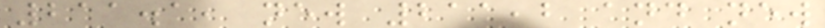211.1, new 211,2 and new
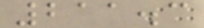211.3
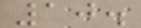10.
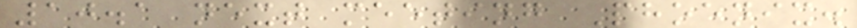10.1 next meeting Phoenix.
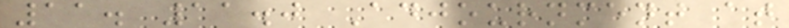11. 11.0 Adjournment at
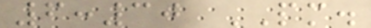6:30 PM.
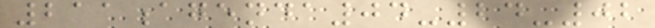211agenda04-24-02
